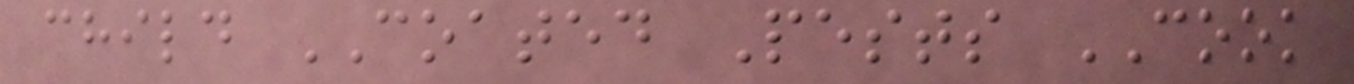child COATED Pests COOK
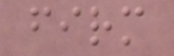firm
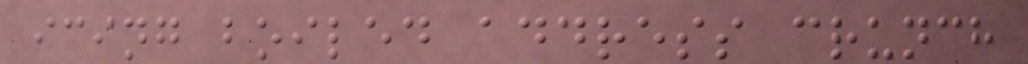icing boiled address crunch
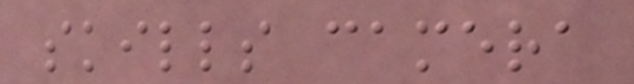skills camera
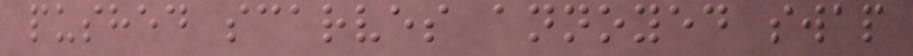pushed scarves annoyed swap
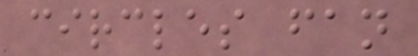circles fan
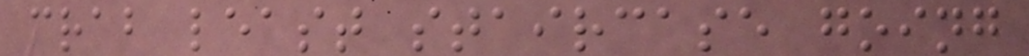crab least staircase going
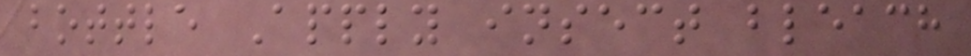bottle Apply insect bleach
